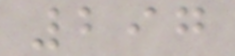297
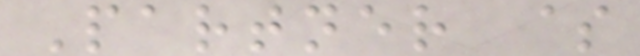Partner $
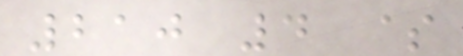210 4 $
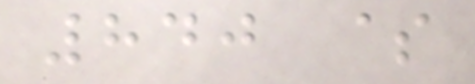840 $
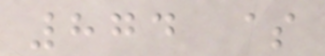874 $
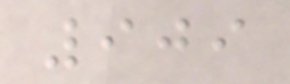909
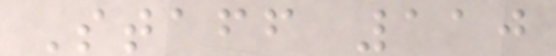Staff 110
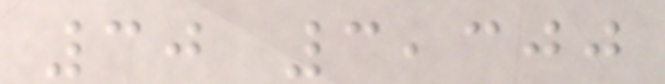30 3,300
